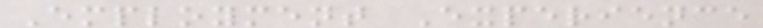Employment Experience
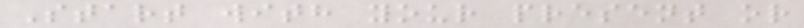Start with your present or
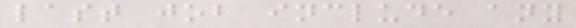last job include any
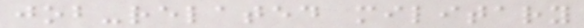job-related military
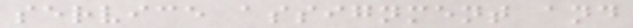service assignment and
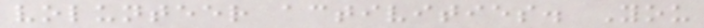volunteer activities. You
